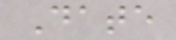Date
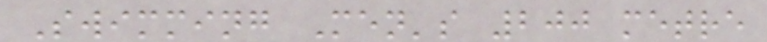Swimming Men's 200 metre
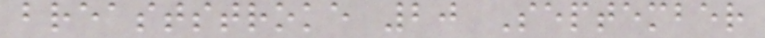breaststroke 20 September
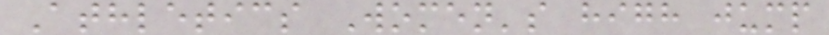Athletics Women's high jump
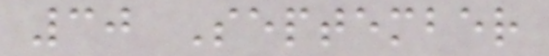30 September
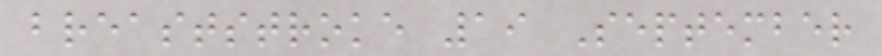breaststroke 19 September
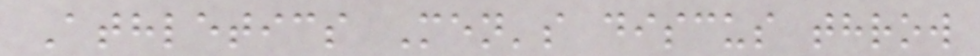Athletics Men's discus throw
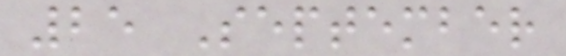25 September
